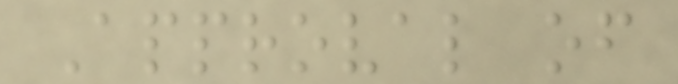Approval of
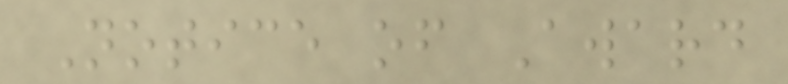Notice of Award
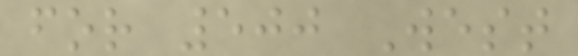for 500 West
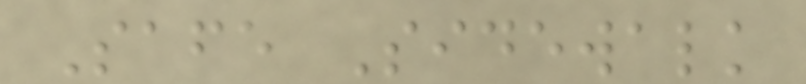Safe Sidewalk
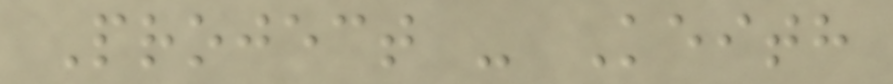Project - Keith
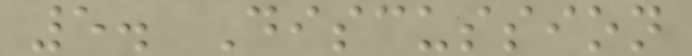5. Discussion
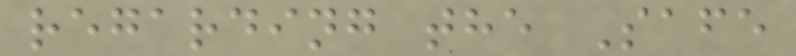regarding the Safe
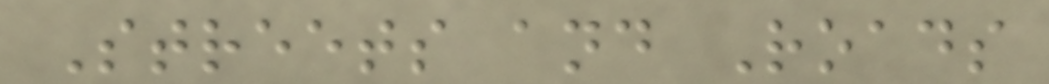Streets and Roads
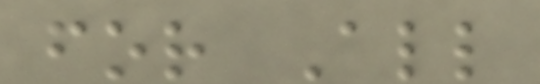for All
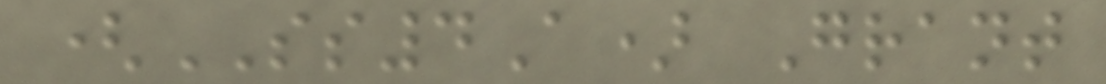(SS4A) Grant
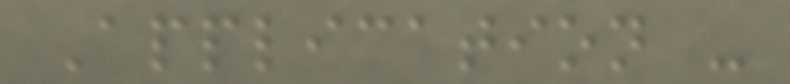Application -
